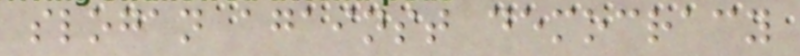slogan against democracy
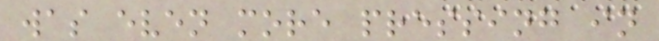was even more pressing in
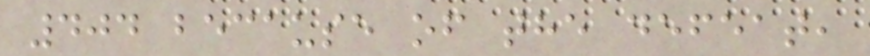404 because of the defeat,
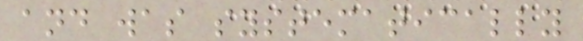and was systematically
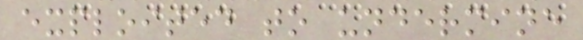exploited to undermine
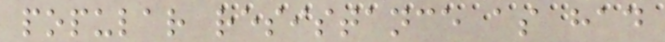popular resistance as had
